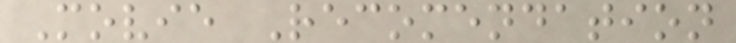Movie Recomendation
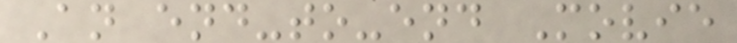An end-to-end Movie
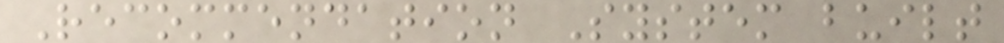Recommendation System built
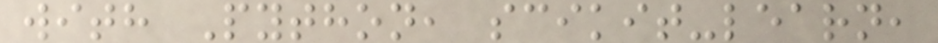with Python, scikit-learn,
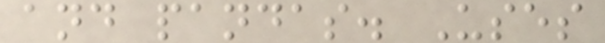and pandas. Uses
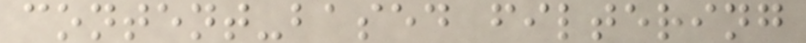content-based filtering
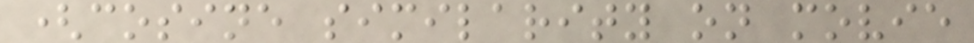(cosine similarity on movie
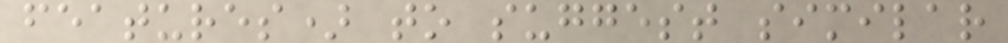features) to suggest similar
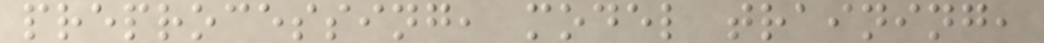preprocessing, model training,
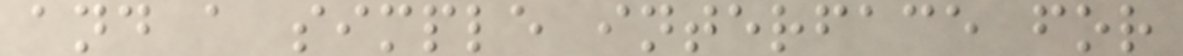and a simple interface for
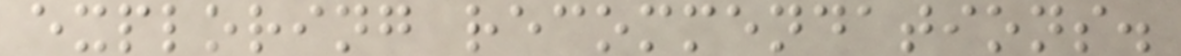exploring recommendations.
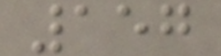157
